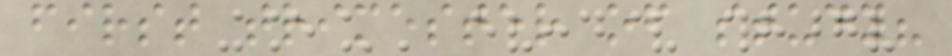first trimester of study?
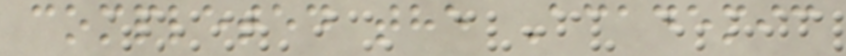completed the Academic
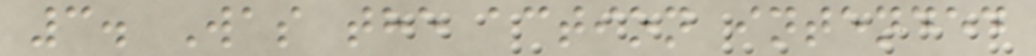3. Was the action intended
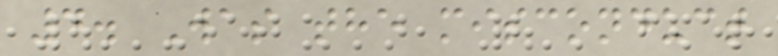4. Was the misconduct
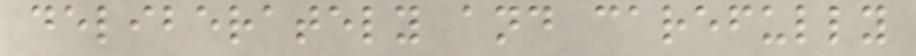deliberately and carefully
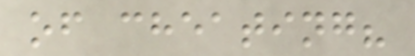of cheating?
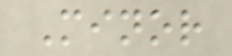Minor
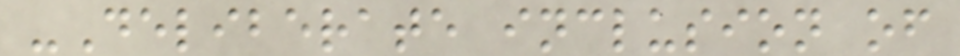-Deliberate inclusion of
